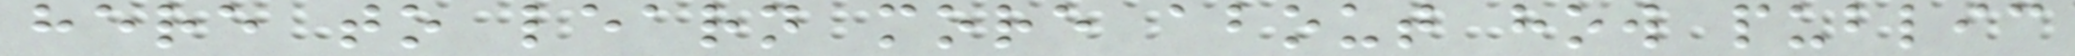here to learn more about how public
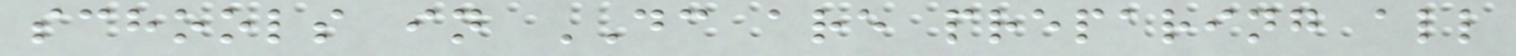schools in DC are preparing all
